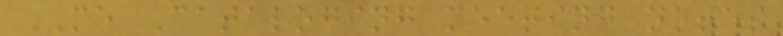ME Cataloging meeting notes
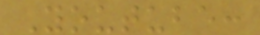Youtube:
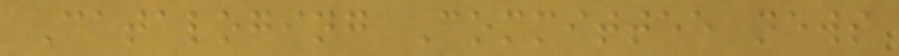Cataloging Committee news
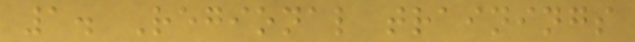1. Regional trainings
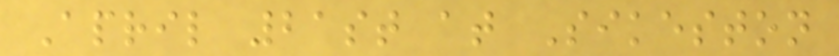April 21st at Sikeston
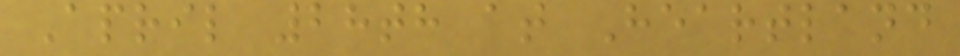April 28th at Heartland
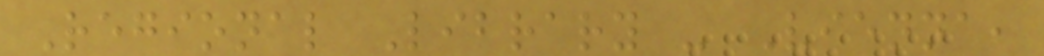Regional Library - Vienna,
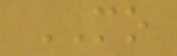MO
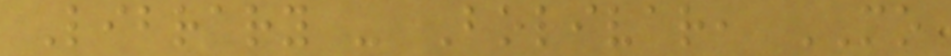Library - Bolivar, MO
